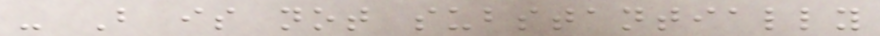- B is not substantially
